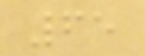65
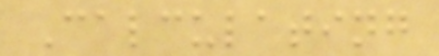Calculating
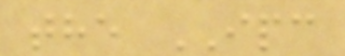the IPC
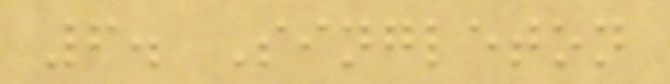6. Singleton
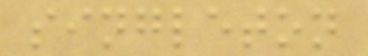singleton
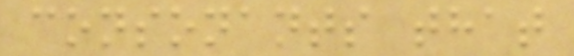consonants that
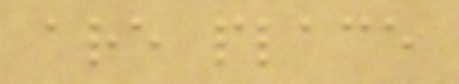are place
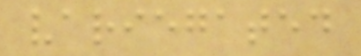variegated
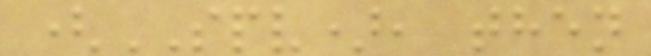(SPV), then
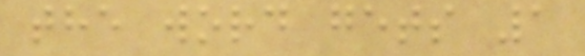the word gets 1
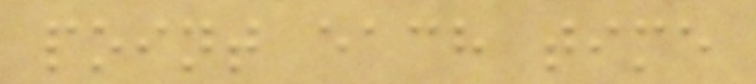point each time
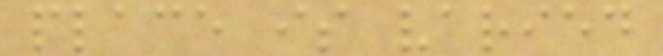place is varied
